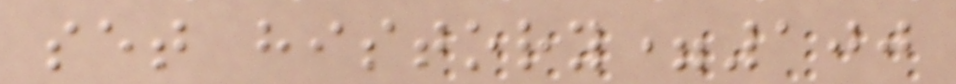set history=100
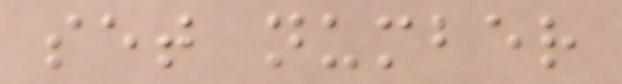set number
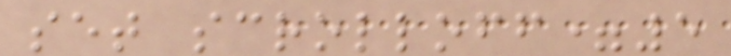set scrolloff=5
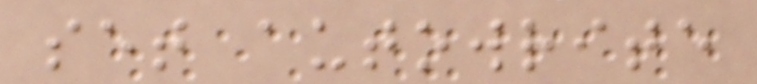set autowrite
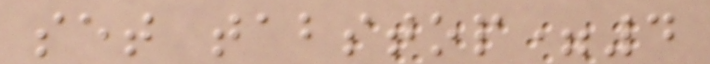set tabstop=4
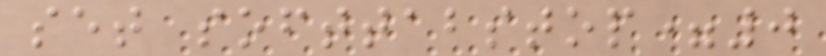set softtabstop=0
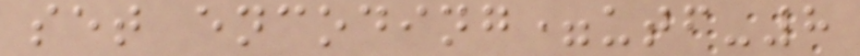set encoding=utf-8
